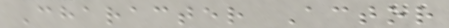Character Actor
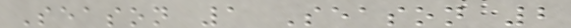Season 1 Season 2
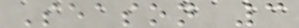Season 3
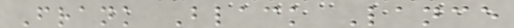Frank Black Lance
